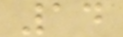14
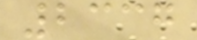2337
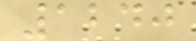1240
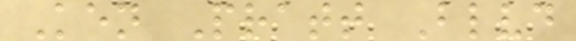Ken Pratt Blvd
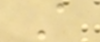A
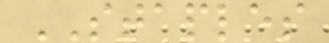STAPLES
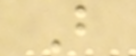B
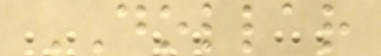DOLLAR
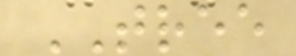TREE
